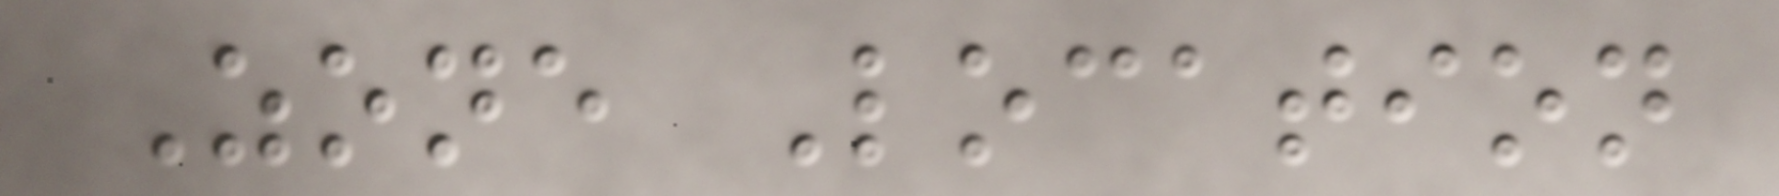Zone Location
